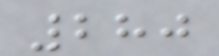280
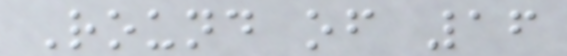Round of 16
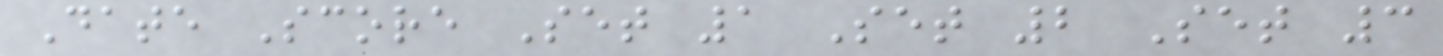Date Score Set 1 Set 2 Set 3
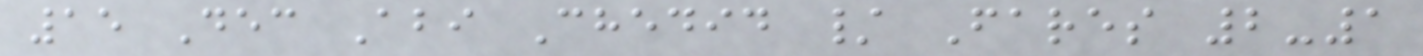15 Dec Abi Chedid / Fares 2-1
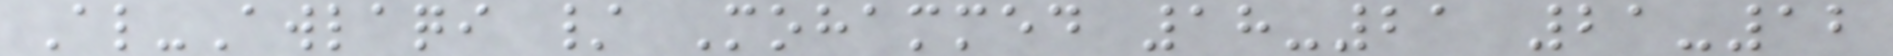Al-Awlaqi / Mohammed 18-21 21-12
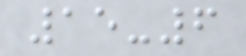15-6
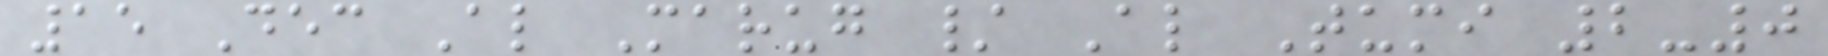15 Dec Al Marug / Al Tumi 2-0
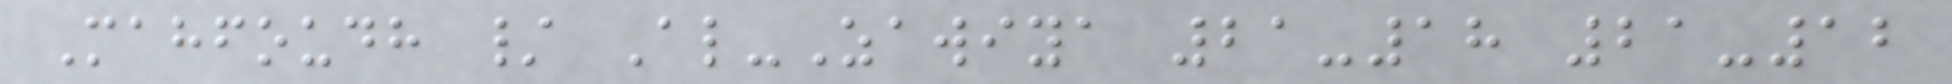Mahfoudh / Al-Zawiya 21-18 21-12
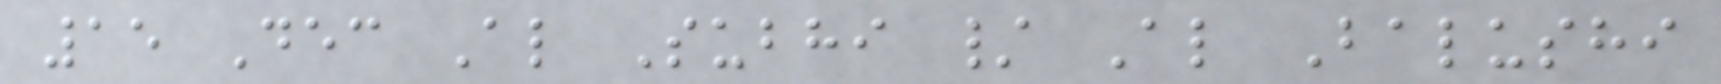15 Dec Al Subhi / Al Balushi
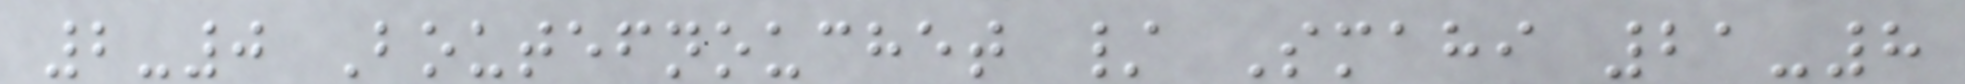2-0 Boutefnouchet / Smahi 21-8
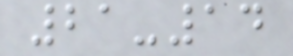21-14
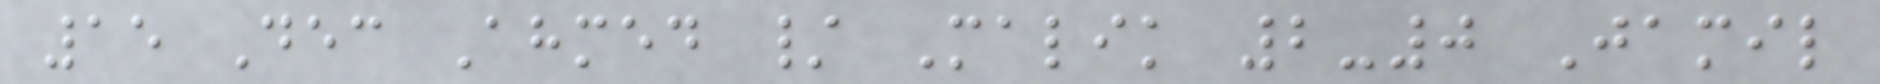15 Dec Ahmed / Malik 2-0 Jamil
